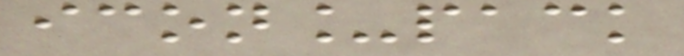icon_pack
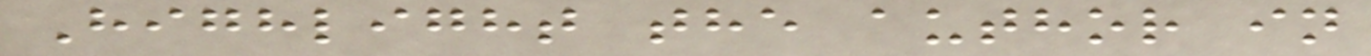Highlight the author in
